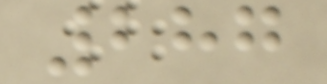287
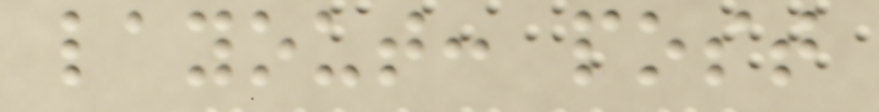layout: post
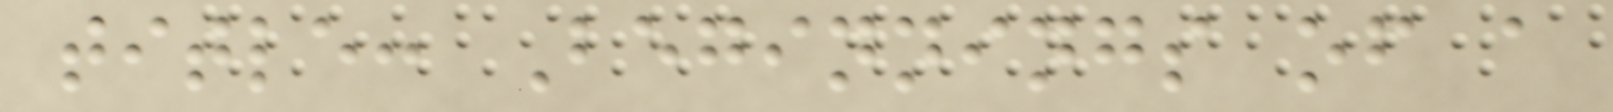title: Beginnings of a
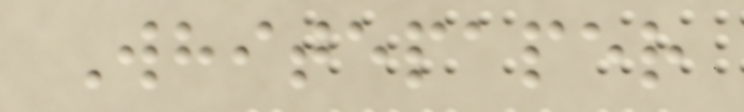Whitepaper
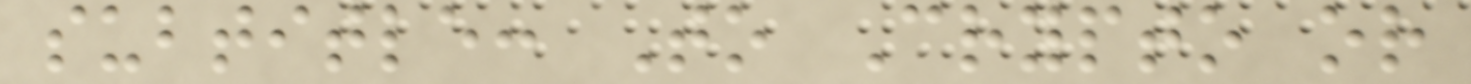subtitle: To Crypto or
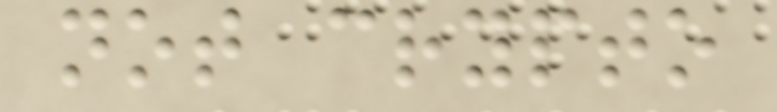not crypto
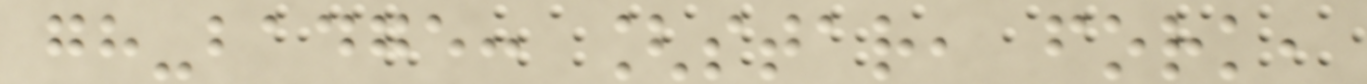gh-badge: [star, fork,
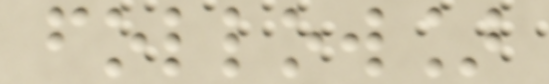follow]
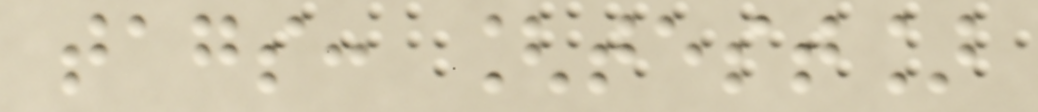tags: [test]
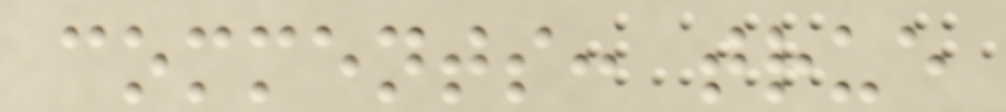comments: true
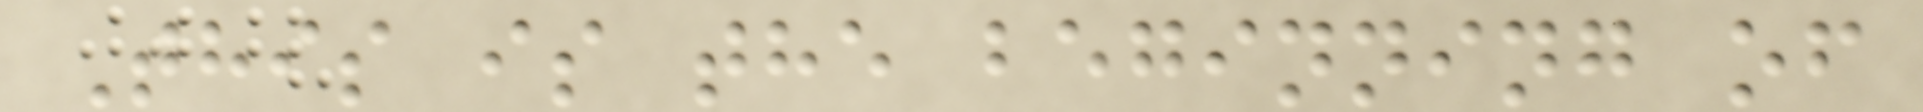This is the beginning of
